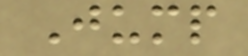Jump
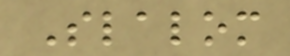Slalom
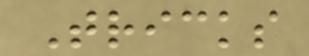Tricks
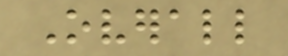Overall
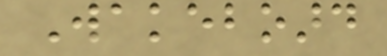Wakeboard
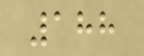188
